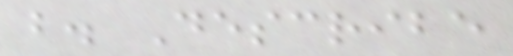b. Describe
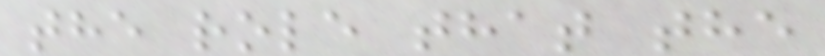the role that the
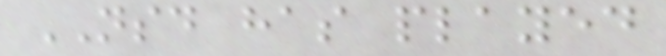NSD has played
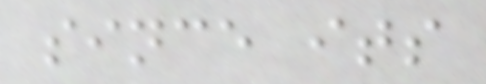since its
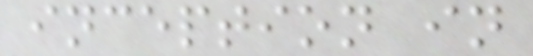inception in
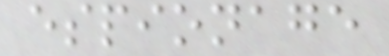espionage
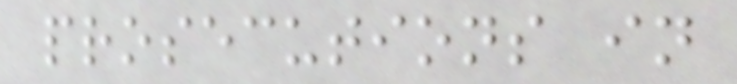prosecutions in
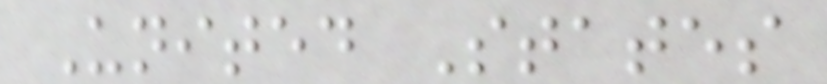United States
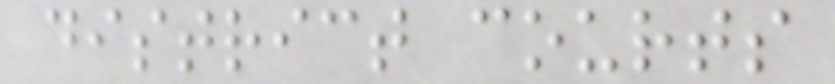district courts
